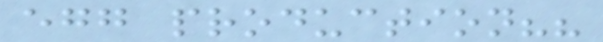egg production??
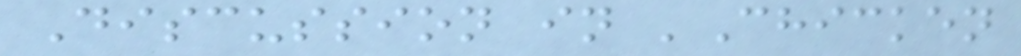Discussion in 'Chicken
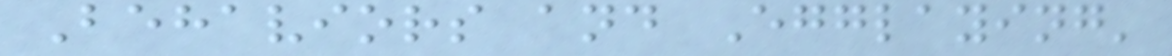Behaviors and Egglaying'
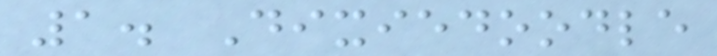1. Dixiedoodle
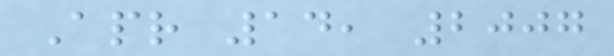Apr 14, 2007
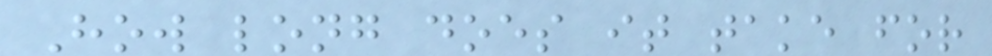How long does it take for
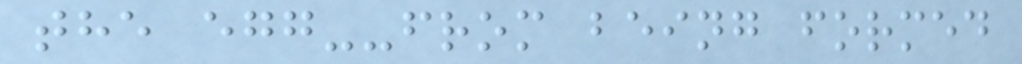the egg--from being formed
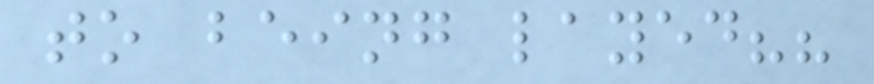to being layed??
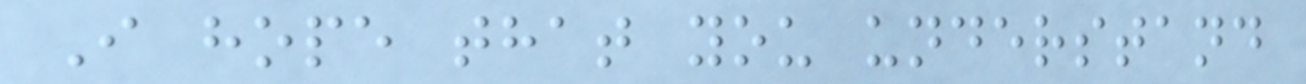I hope that you understand
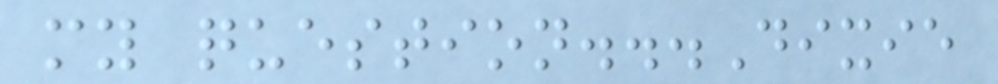my question...Dixie
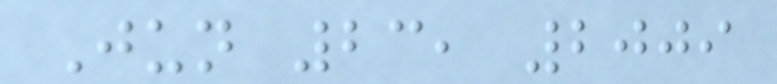Jun 23, 2009
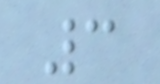3
